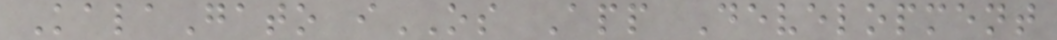KalaGato iOS App Development
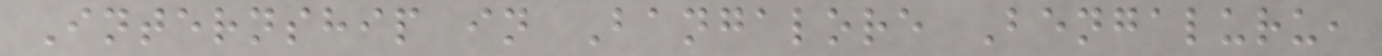Internship in Bangalore Bengaluru,
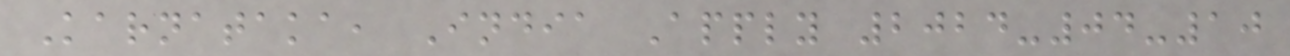Karnataka, India Apply 2024-04-10
